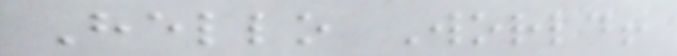Hello World!
